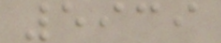5939
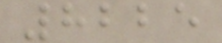8225
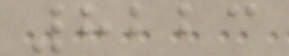8223
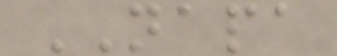NAPA
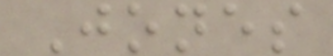Jones
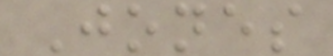Jones
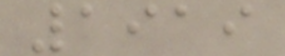1919
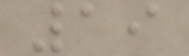19
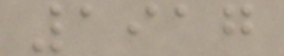1917
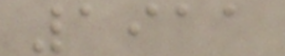1911
